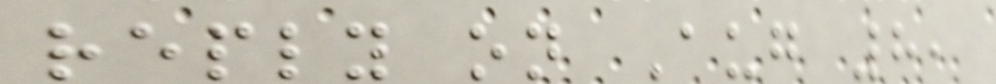reply on Aug 8,
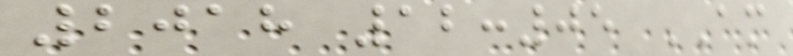2018 12:05 AM
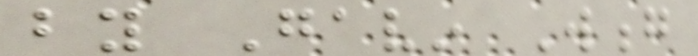by Gavin Wong
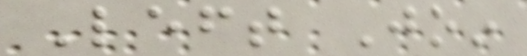Left Join
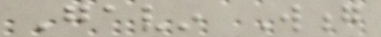Gavin Wong
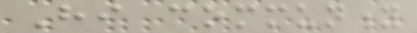Hi community
